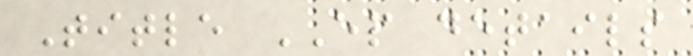Title EP details
